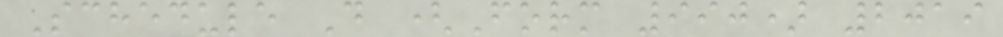Schedule D (Form 990) 2019
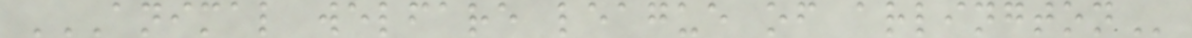ANIMAL WELFARE LEAGUE OF ARLINGTON
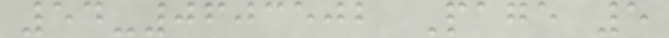54-0603502 Page 5
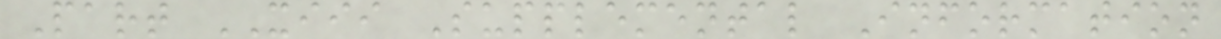Part XIII Supplemental Information
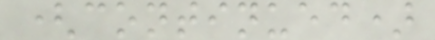(continued)
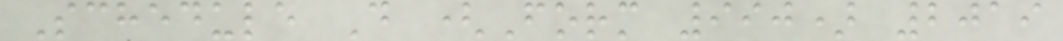Schedule D (Form 990) 2019
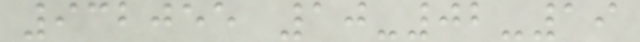932055 10-02-19
